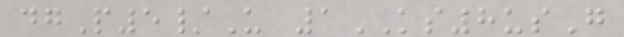dgP5/U 1KS8usG
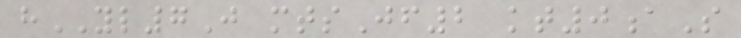hYL7J mtsJf2 kt0aS
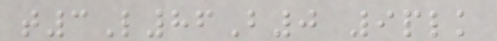t3L86B0 9plk
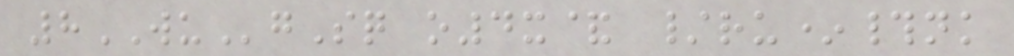8WUgSq o4x& /ru*#nk
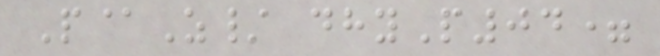P@Z/ dhyP04=
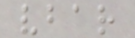vbar
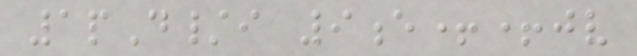1pD/i 9e++jv
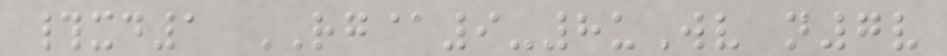#xd1 RG@9-8uWv n7v
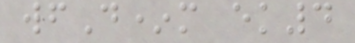wfD*m ek4
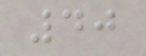40
